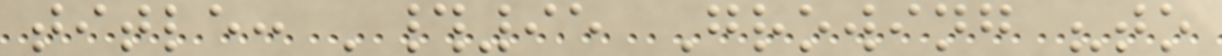title: '#95 Growing "to
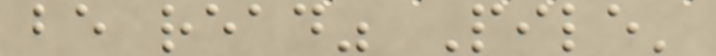be read" Pile'
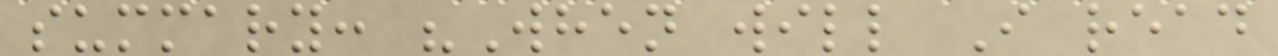summary: "When will I read
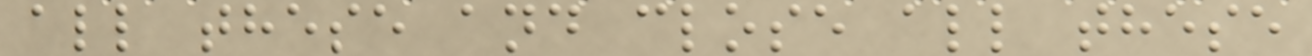all these and close all these
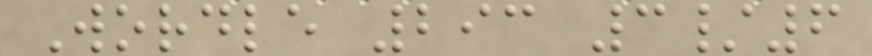Wordle 293 3/6
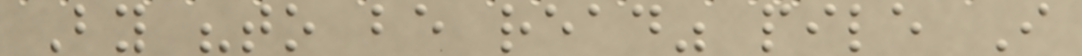By "to be read" pile I
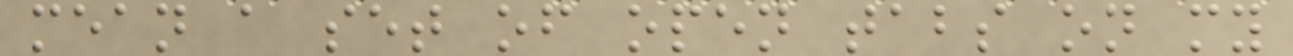mean a set of open tabs on my
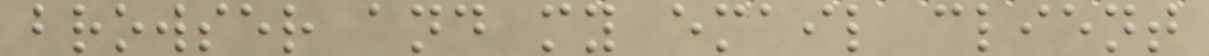browser and my email client
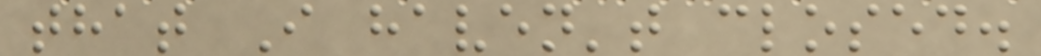that I haven't closed.
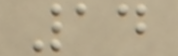14
